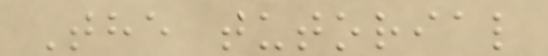The tutorial
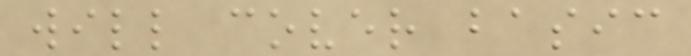will cover basic
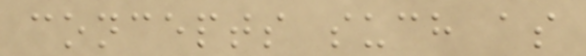concepts such as
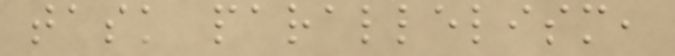task parallelism,
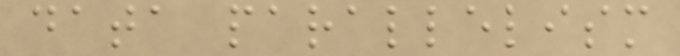data parallelism
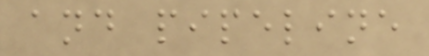and pipeline
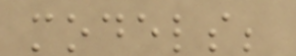models;
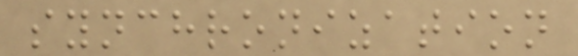synchronization
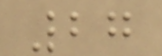27
